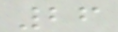26
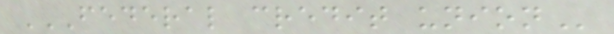FEDERAL CREDIT UNION
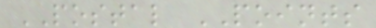POSTAL POINTS
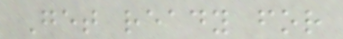Get ready for
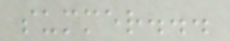summer...
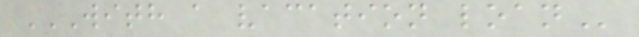WITH A VACATION LOAN
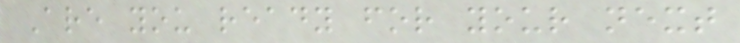Are you ready for your next
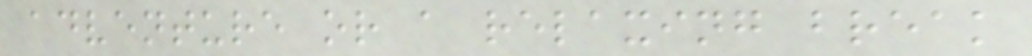adventure or a relaxing break
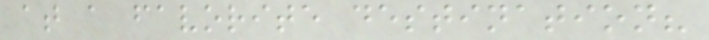at a favorite destination?
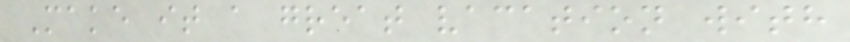Make it a great vacation with
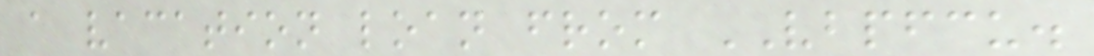a vacation loan from VBPFCU.
